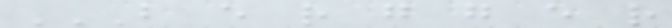B E R G G E R
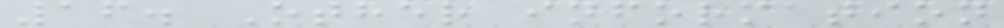16. Other information
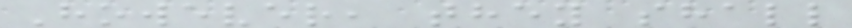However, they shall
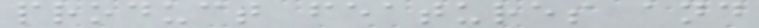product features and
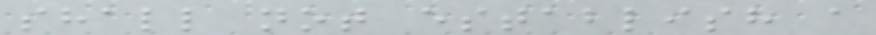shall not establish a
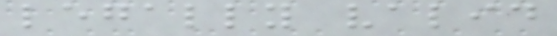legally valid
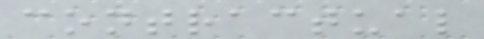contractual
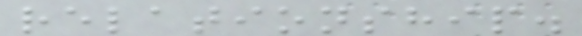relationship.
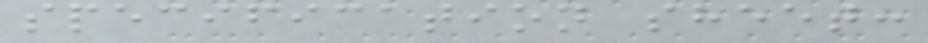specification sheet:
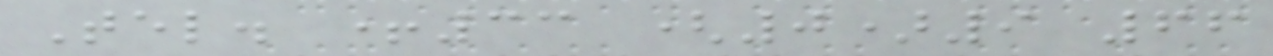Tel. +33 (0)9 66
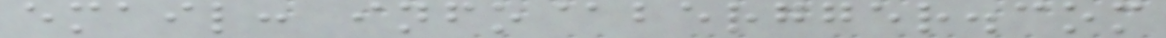email: info@bergger.com
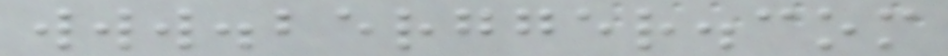www.bergger.com
